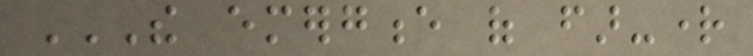THE EMERGENCE OF FAR-RIGHT
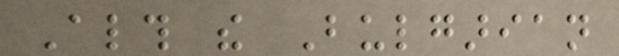Although the Bulgarian
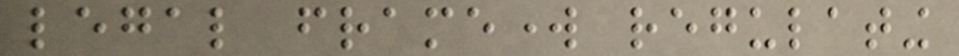legal framework regulating
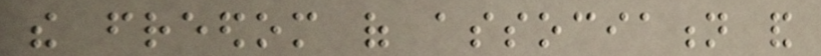the freedom of association and
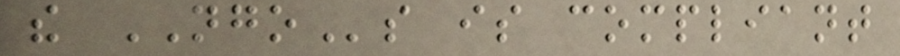the NGOs is compliant
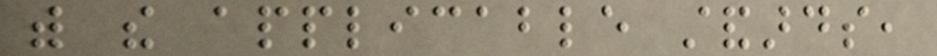with the applicable standards,
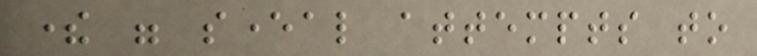there were several attempts to
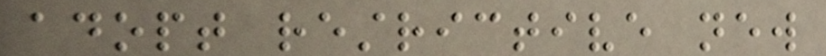adopt restrictive new
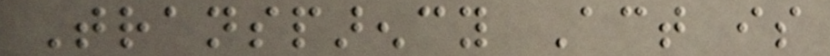Transparency Act is
